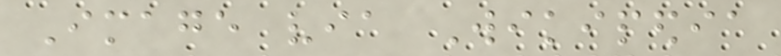Image via Wikipedia
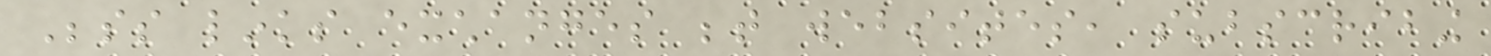Besides links exchanges between websites, subscribing
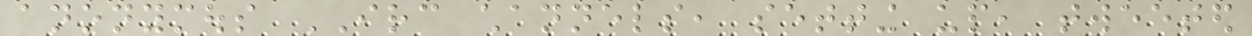anonymous IRC channels, setting up, tweeted
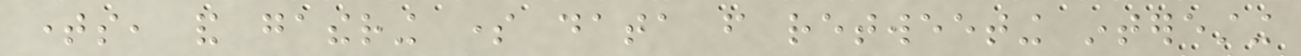times, and gathering some data from retweeting interesting
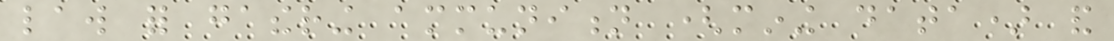law for gathering ammunition (mining data) and
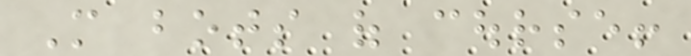More bots of course!
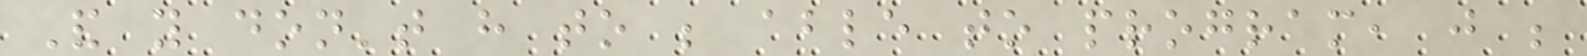And you don't have to be able to program, just be
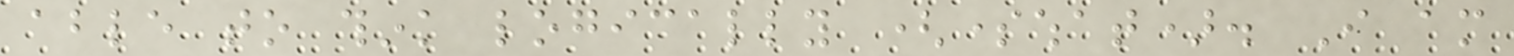able to think logically (somewhat). I am
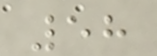58
